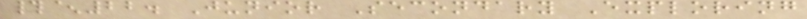#^22. Junior Secondary Exploring
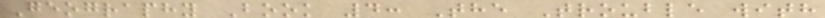Geography Book 4: The Trouble with
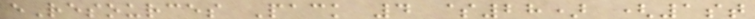eResources Pack 4 $28) (1st
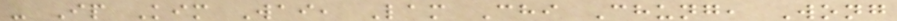- Ip Kim Wai, Lam Chi Chung, Wong
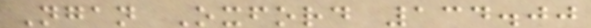Ngan Oxford 134.00
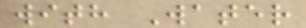with Water
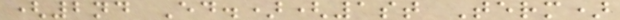(2nd Ed.)(1st Term)
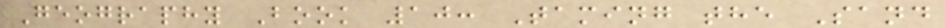Geography Book 10: Taming the Sand
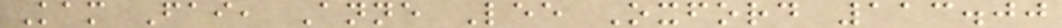Kam Fai, Anne Lee Oxford 113.00
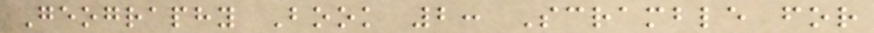Geography Book 2: Scramble for
